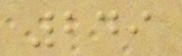249
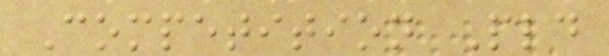Competition Pld
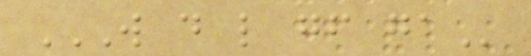W D L GF GA
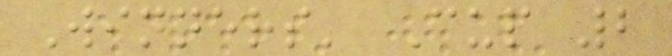Winners' Cup 2
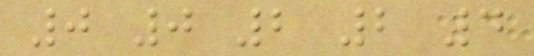0 0 2 2 4
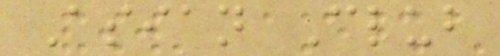Asian Club
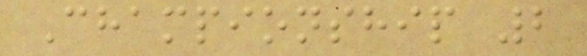Championship 2
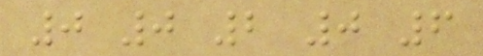0 0 2 0 6
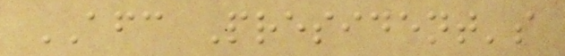AFC President's
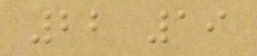22 19
